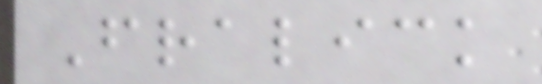Fralick
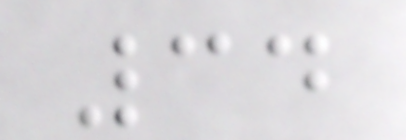34
